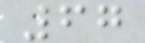67
